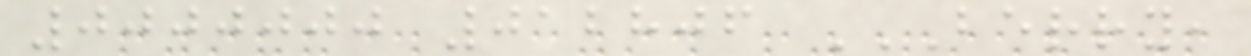0000000 012806 BERRY,
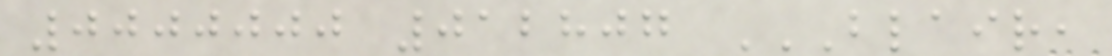0000000 012807 BLAIR,
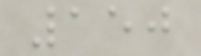150
